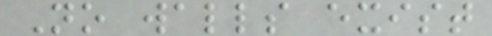No walls exist
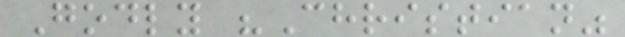Godly "Christian"
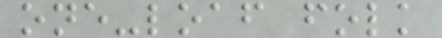one-loaf folk
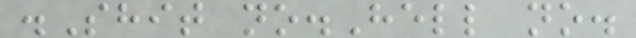.Shit no.Hell no.
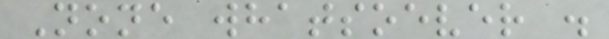None whatsoever .
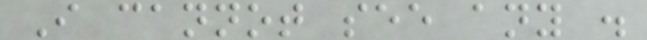I cannot see any .
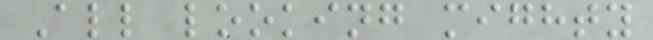All looking mighty
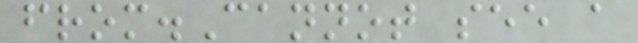from.Cannot see a
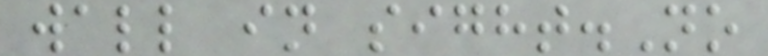wall in sight.No
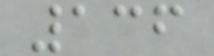136
